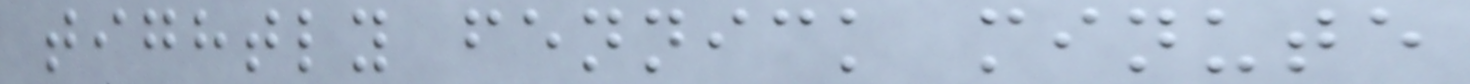tightly fennick minute
